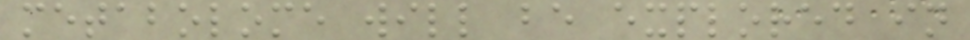metabolome will be explored in
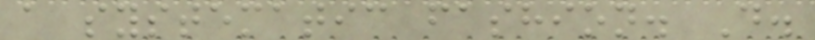a systematic fashion. D.
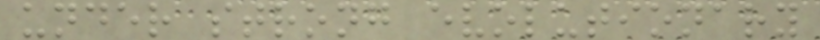under strong evolutionary
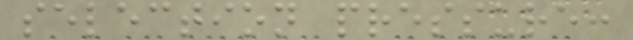selection pressure:
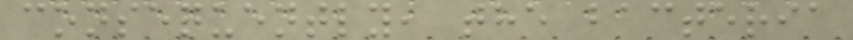consequently, the bacteria
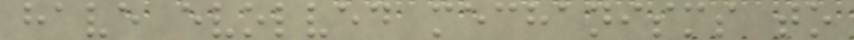have evolved mechanisms to
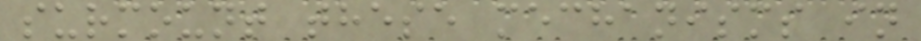surmount these mechanisms in
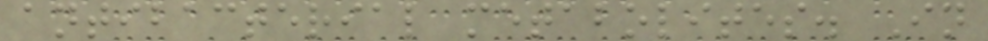antibacterial metabolites. In
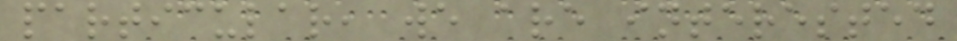particular, we are interested
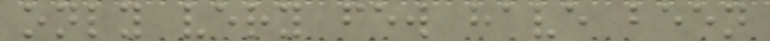only very few have been
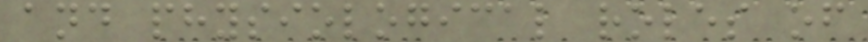and physiological roles of
